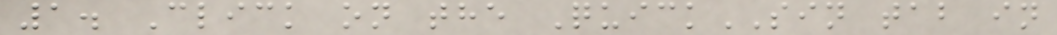1. Click on the QuickSIN tab in
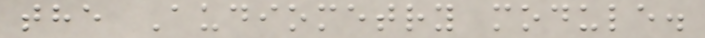the Audiometry module.
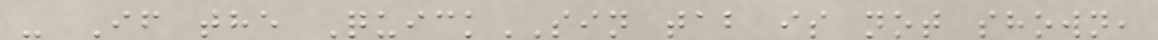- If the QuickSIN tab is not shown,
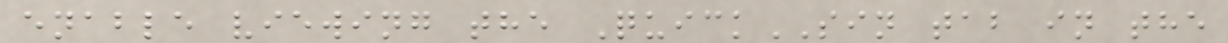enable viewing the QuickSIN tab in the
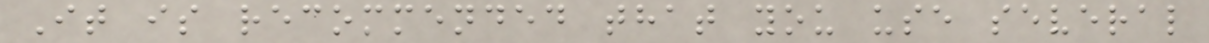It is recommended that you use several
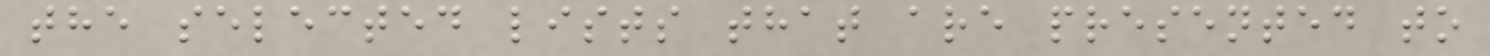the selected lists that are presented to
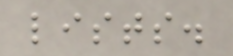lists.
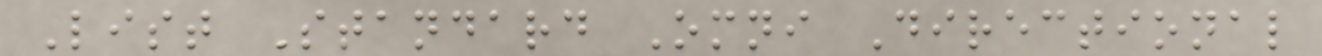List Standard Omni Directional
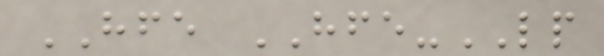HFE HFE-LP
